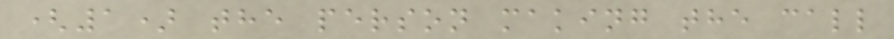(1) the person making the call
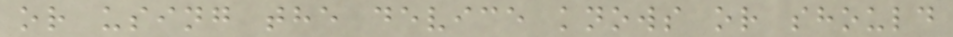or using the device knows or should
